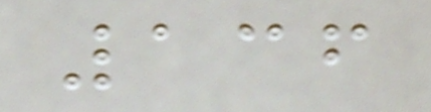136
